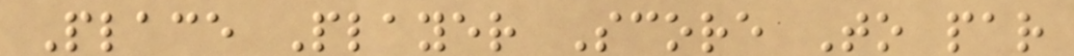Place Player Score To par
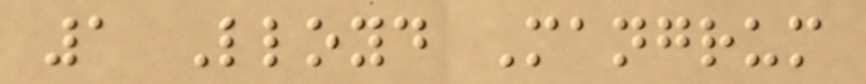1 Lloyd Mangrum
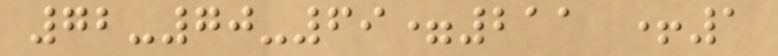72-70-69=211 +1
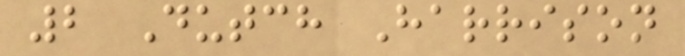2 Dutch Harrison
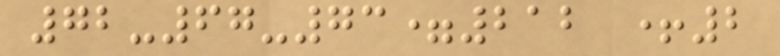72-67-73=212 +2
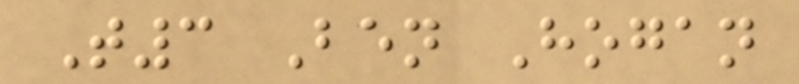T3 Ben Hogan
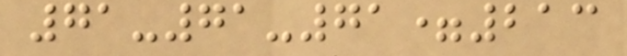71-71-71=213
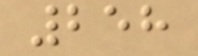258
